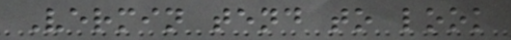Vermin tend to look
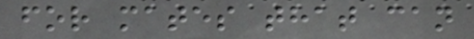for mates that can
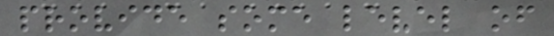provide some level of
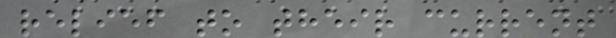relief to their current
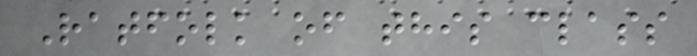Ratfolk of this class
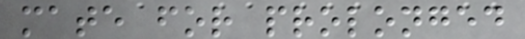mate for prolonged
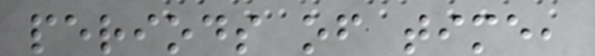periods of time,
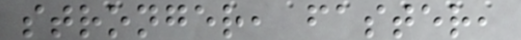stronger, faster,
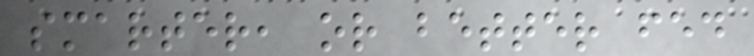smarter, or better fed
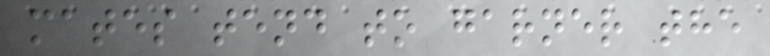mates tend to garner the
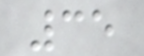35
